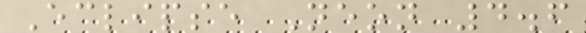Eclipse Neon 4.6
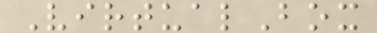VirtualBox
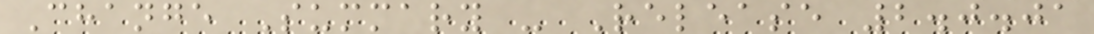Change Summary - Release 2.0.01
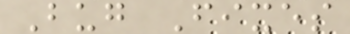Bug Fixes
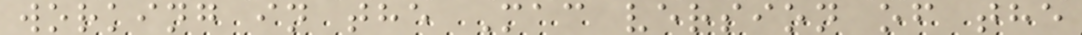working in the Mac version of the
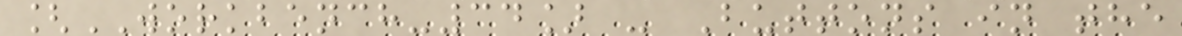[WORKBENCH-34] - Buttons in the
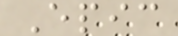Epic
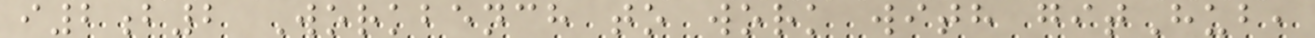i2b2 Workbench to work with gitHub,
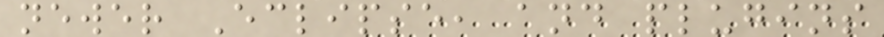newer Eclipse, and plugins
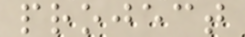project
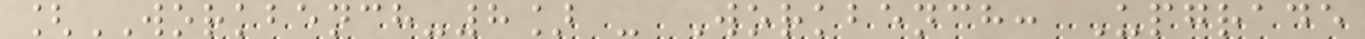[WORKBENCH-8] - Workbench: Upgrade
